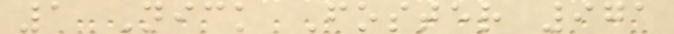1 Nick Foster 971
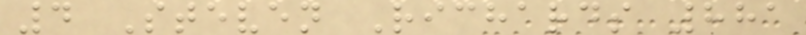4 Steven Richards 881
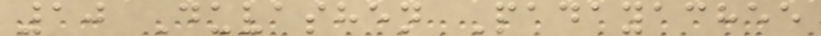10 Duvashen Padayachee
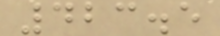423.5
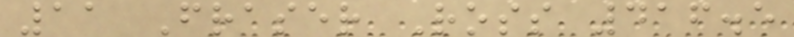11 Fraser Ross 416.5
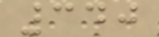340
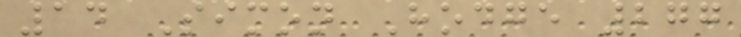14 Simon Hodge 277
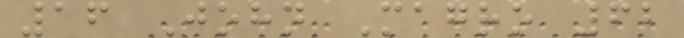16 John Magro 62
